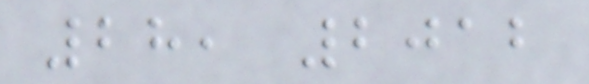28, 2012
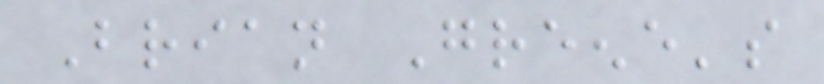Brian Greene's
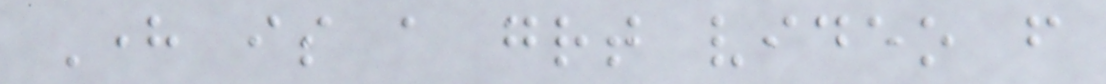Here is a great video from
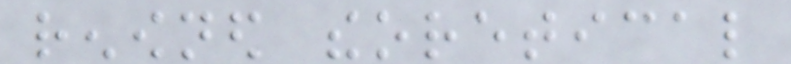renowned theoretical
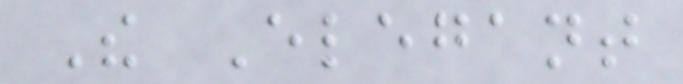The Elegant
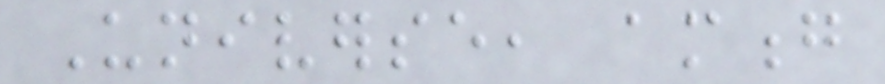Universe, among
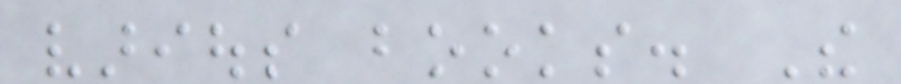various books. The
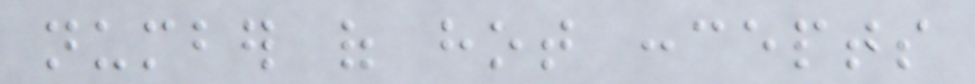number of hot concepts
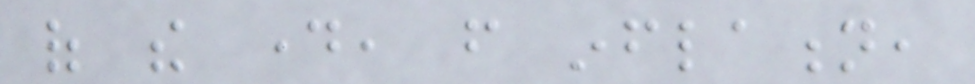of the day, from inflation,
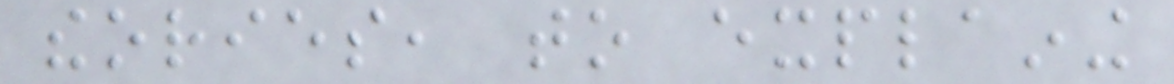theories, to explaining
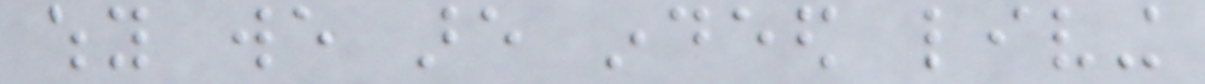why we are indeed living
